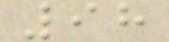98
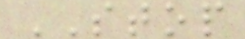STOP
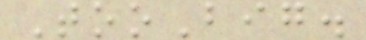TooBig.
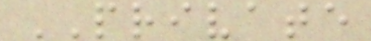PRIVATE
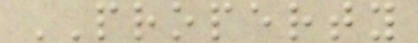PROPERTY
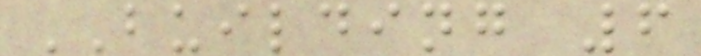BUILDING 6
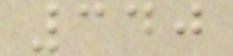340
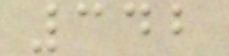342
